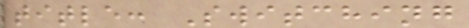title: Switching
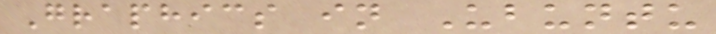Graphics in Ubuntu
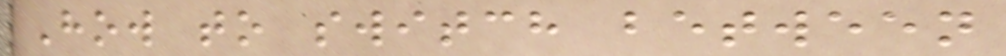How to switch between
